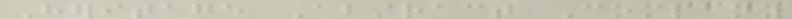Heritage Abstract Company
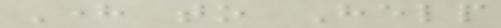Here to Help
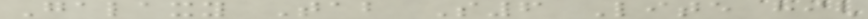Galaxy Tab S6 Lite high
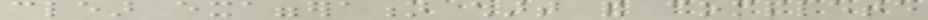clear exaggeration chart and complete
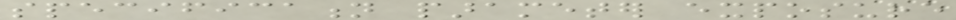specification parameter exposure
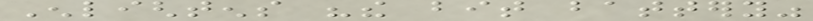Enlightens "the bit battery"
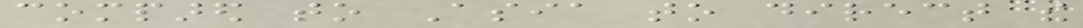compared to Asia to direct the
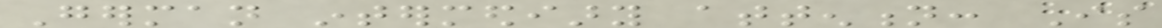German intermediary attention: Is
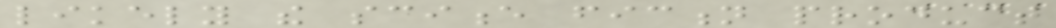likely the science fiction product
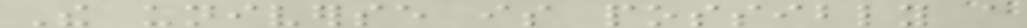The universe is possibly a
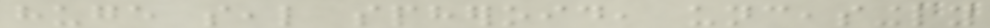huge seal spheroid, unceasingly
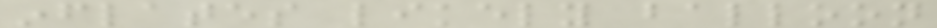inflates likely balloon
